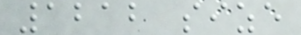1212 size
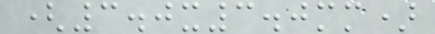(3.0x3.0mm)
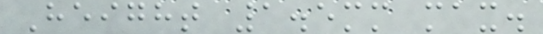Height 1.5mm max.
